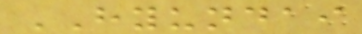HYUNDAI
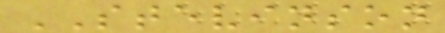STEVINSON
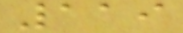119
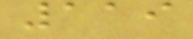119
